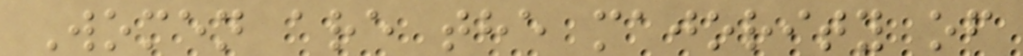Women are the majority of
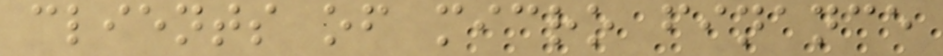clients of micro finance
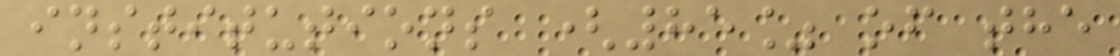institutions (85% of the
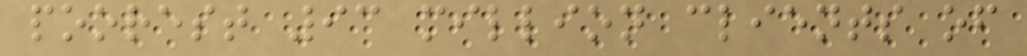poorest 93 million clients of
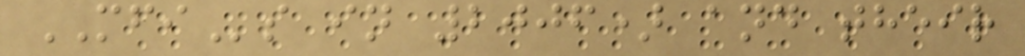MFIs in 2006) and their
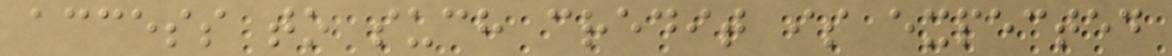access to such credit is expected
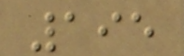195
